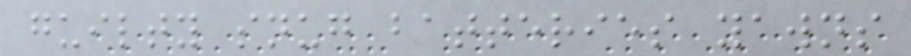guilty snug batteries yawns
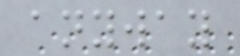anyway
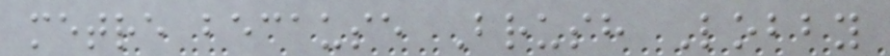metre because Brush Lobby
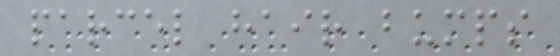parcel hair bumps
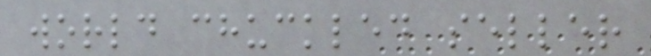world chuckled seller
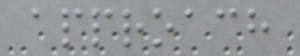approach
